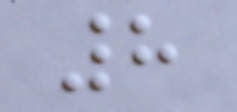8
